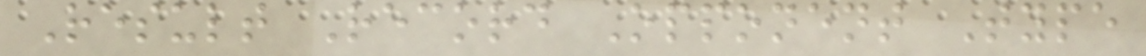Result Record Opponent Type
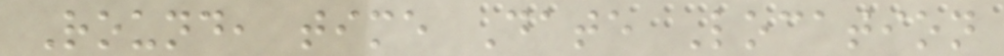Round, time Date Location
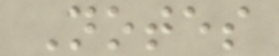Notes
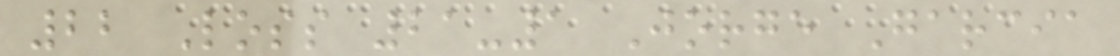22 Loss 21-1 Jorge Garcia
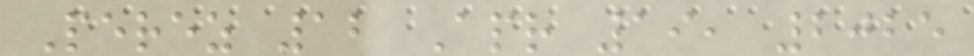Perez 12 Apr 19, 2025
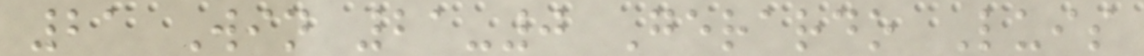21 Win 21-0 Gerardo Luis
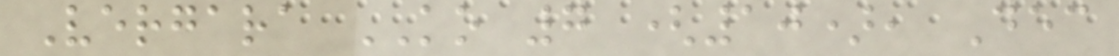Vergara KO 7 (10), Dec
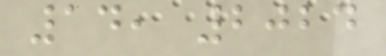14, 2024
